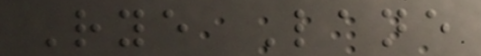Rye Lane
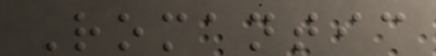Romantic
